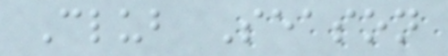Club Season
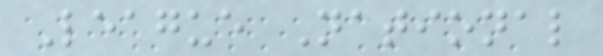League National
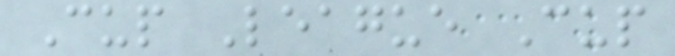Cup League Cup
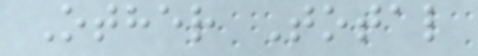Other Total
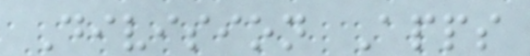Division Apps
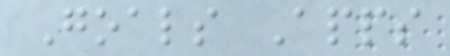Goals Apps
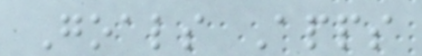Goals Apps
